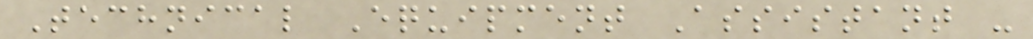Technical Equipment Assistant -
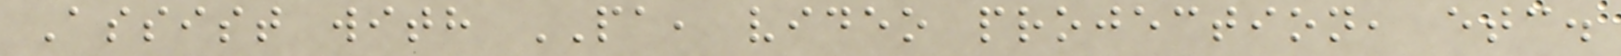Assist with PA, video projection, etc.
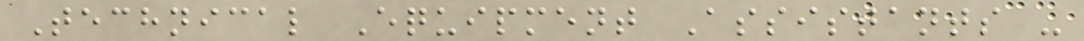Technical Equipment Assistants -
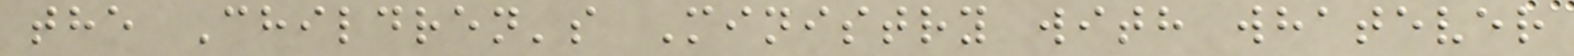the Children's Ministry with whatever
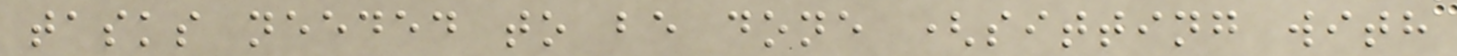tasks needed to be done (sitting with
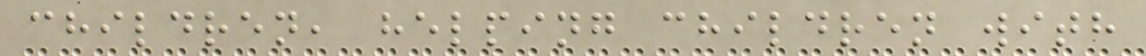children, helping children with
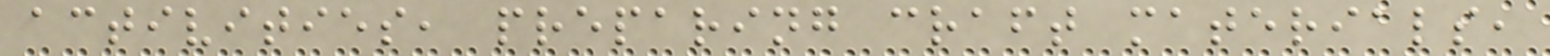activities, preparing craft materials,
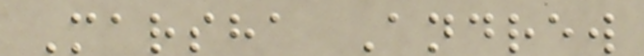Marsha Andrew
